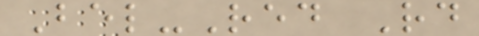Bel-Red Rd
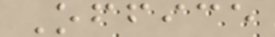Office
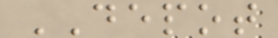DEPOT
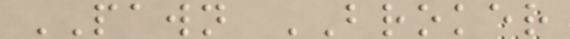PAWN BROKER
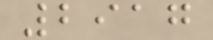2917
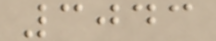3043
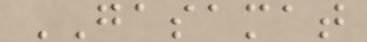GASAMAT
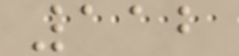112
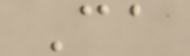Ca
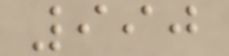990
